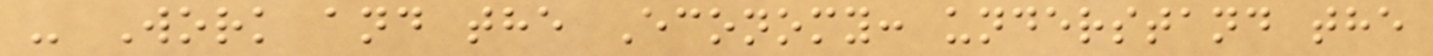- Work and the Economy: understand the
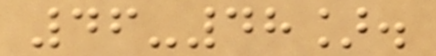46-48].
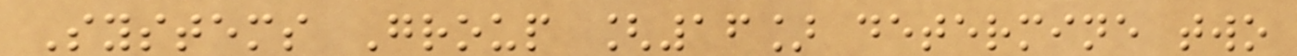Systems Group [16] determine two
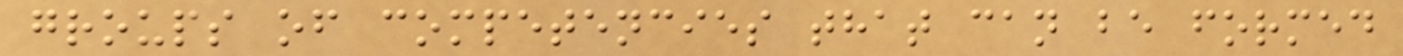groups of competencies that can be formed
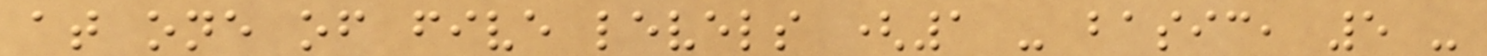at one of five levels (1 - basic, 5 -
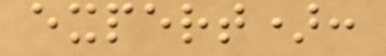expert):
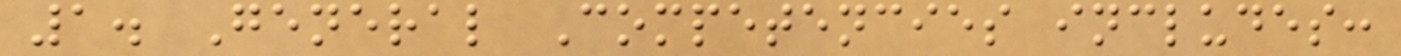1. General Competencies includes:
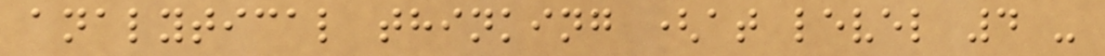analytical thinking (at level 4 -
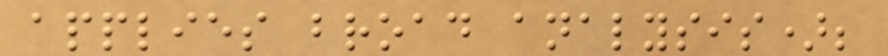applies broad analysis);
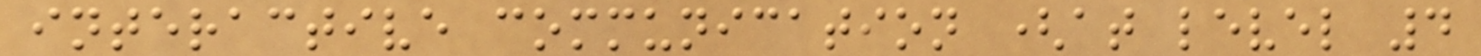interactive communication (at level 4
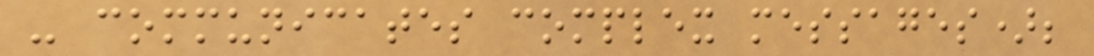- communicates complex messages);
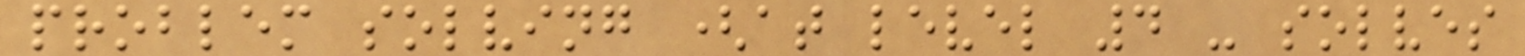problem solving (at level 4 - solves
